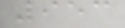953
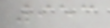953
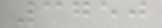3750
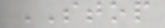STOP
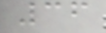36
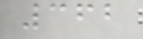362
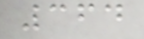364
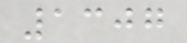1307
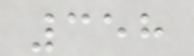358
